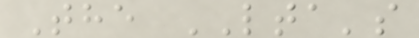The LTA's
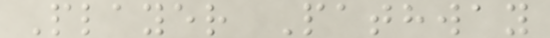Player Pathway
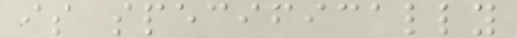is specifically
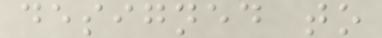designed to
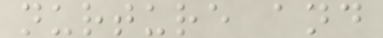nurture and
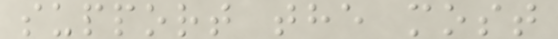support the most
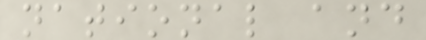national and
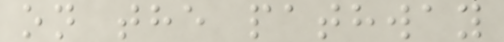on the pathway
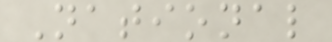National
